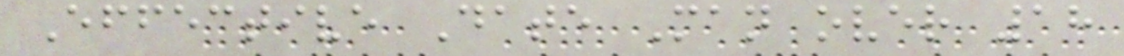Effective Date Man over 18
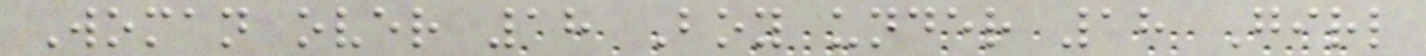Woman over 18 Boy under 18 Girl
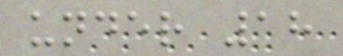under 18
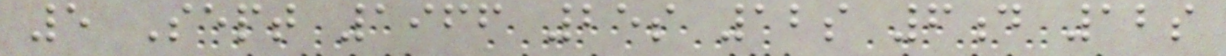5 Sept 1966 25s 12s 6d 12s
